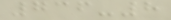736-8
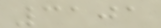3101
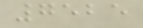7525
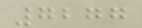7277
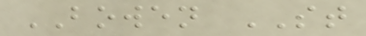BOWEN ST
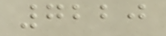7220
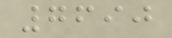7690
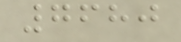7680
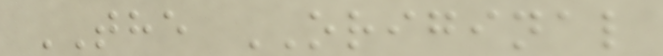THE ORIGINAL
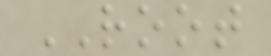ROOT
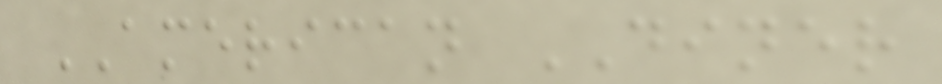AMERICAN DINER
